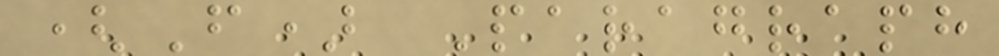(F) Paragraph
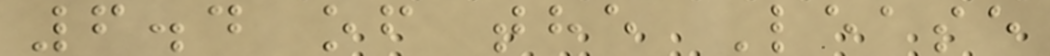6.4 of the Lease
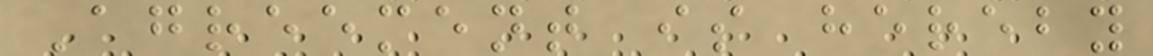Agreement is hereby
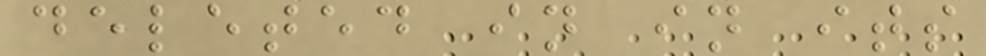deleted in in its
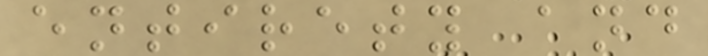entirety and
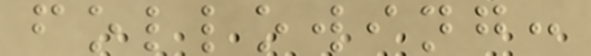following:
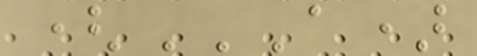(A)
